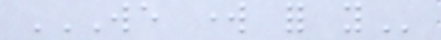WE WORK FOR YOU
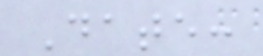Date:
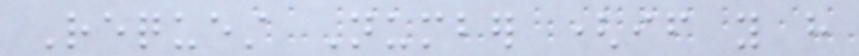Request Number (if you have
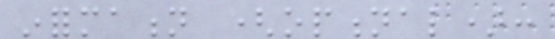information (optional):
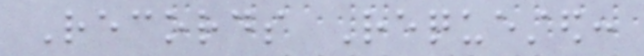Records Requested:
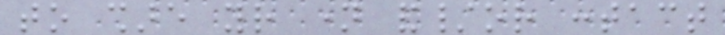to share your name and/or contact
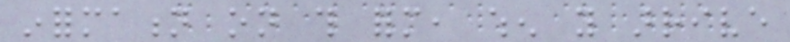information on this form, when you arrive
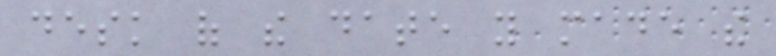desk of the date you made the
